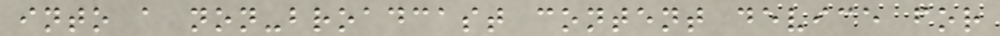into a non-broadcast content device for
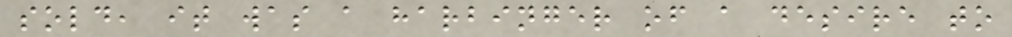sold, it was a harbinger of a desire to
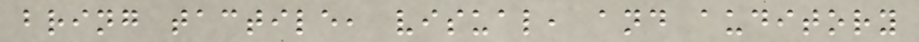bring tactile, visual, and auditory
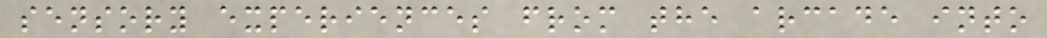sensory experiences from the arcade into
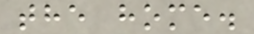the home.
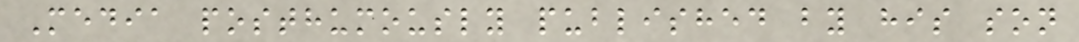Media posthumously published by his son
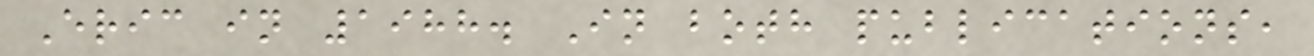Eric in 1988. In both publications,
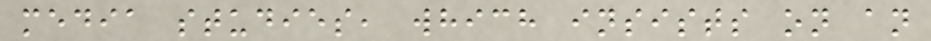media studies, which insists on an
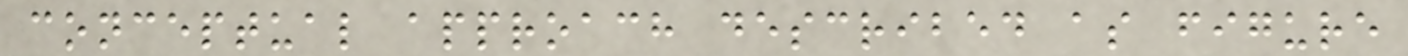conceptual approach described as figure
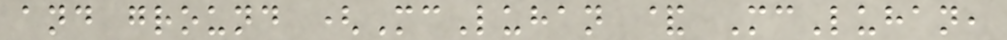and ground (McLuhan & McLuhan,
